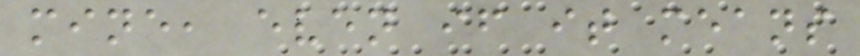mine, even if it means
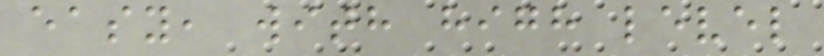easy, with high level
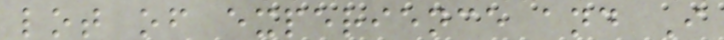lot of experience and I
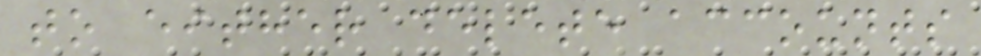to either delete accounts
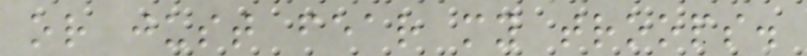or just fear my troops.
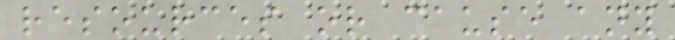resources or cause any
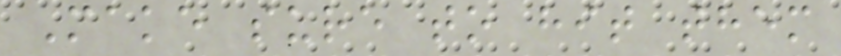Make sure to hit them
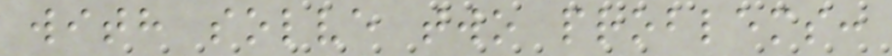with solve two problems:
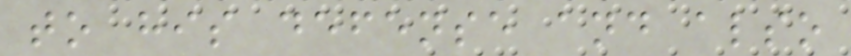to his defense and also
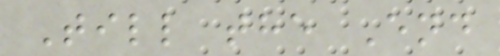Till the End
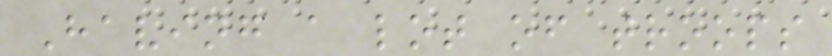Having a lot of troops
